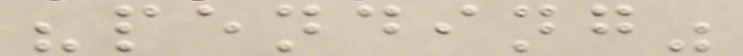"pending"
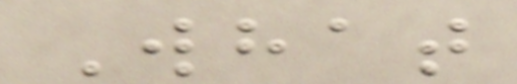What
